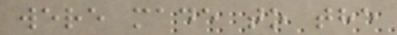were made to the
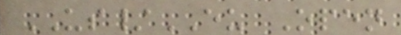US/EU Open
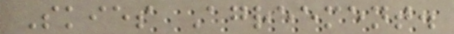Skies Agreement.
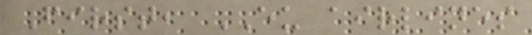First, EU airlines
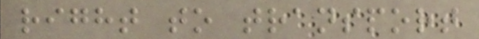right to transport
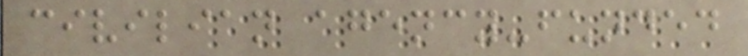civilian agency-funded
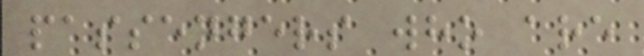passengers who are
